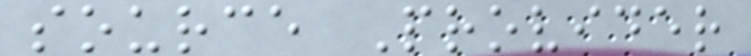source Provider
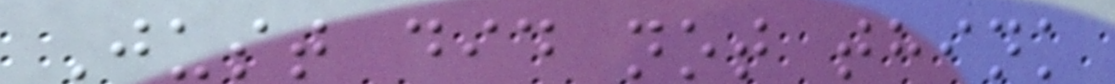Just did not think
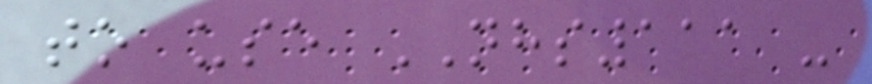to use NHS111 -
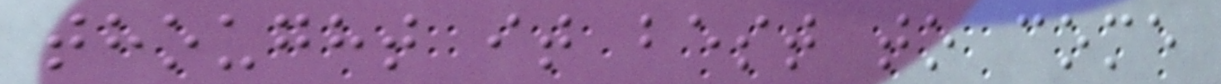thought it best to come
